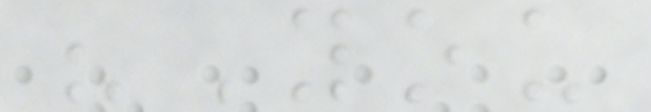"You
